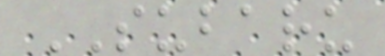SUBARU
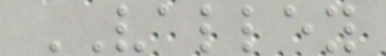VALLEY
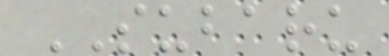SUBARU
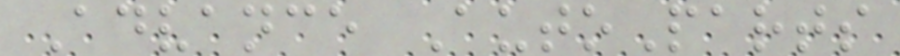Advance AutoParts
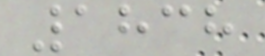1838
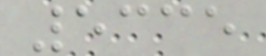5335
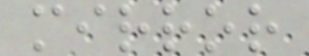mirror
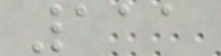111
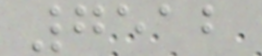7512
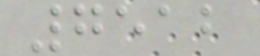7512
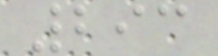293
